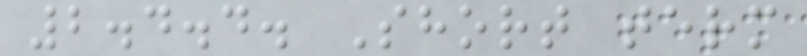2.4.4. Short term
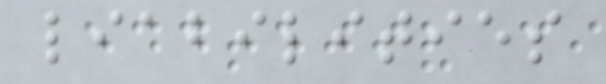liabilities
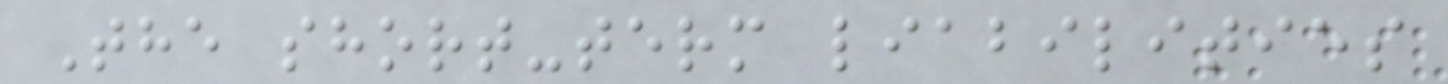The short-term liabilities
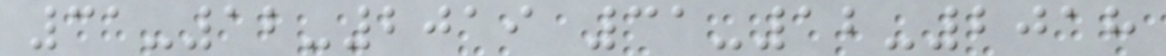31-12-2019 31-12-2018
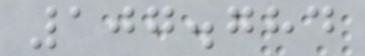107.784
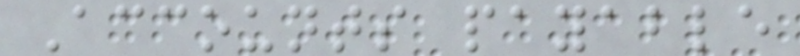Accounts payable
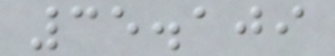35.109
